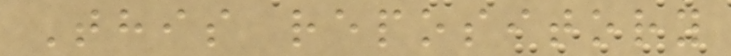This repository
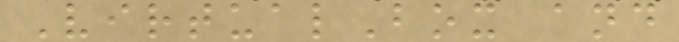VirtualBox and
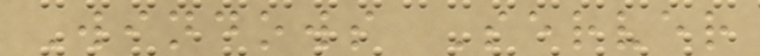Windows Server
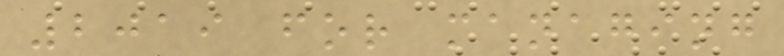2019 for managing
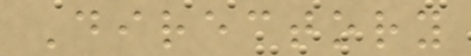Directory
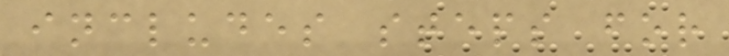includes steps for
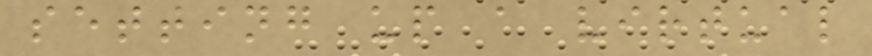setting up a virtual
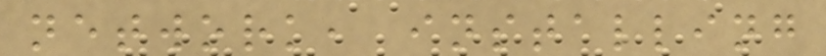network, installing
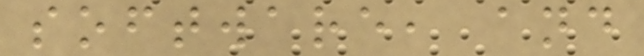software, and
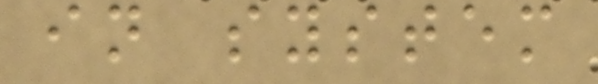in system
